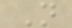N
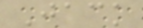Jack
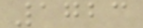1723
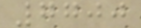7700
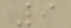9
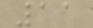11
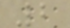2
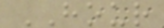HOUR
